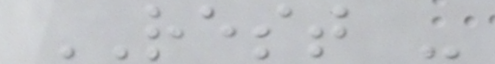REST -
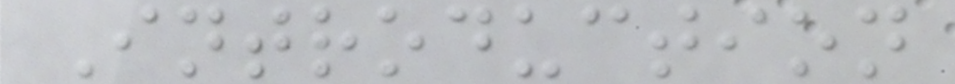Introduction
